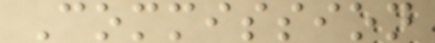Commission
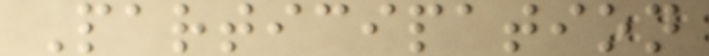Participation
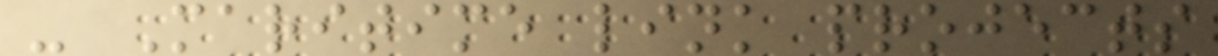- Maritime link projects
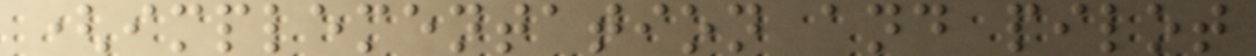(implementation and pilot
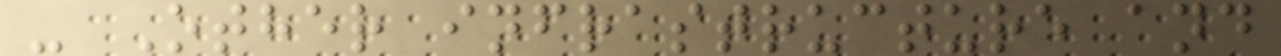- Other infrastructure and
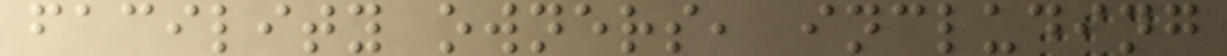facility owners, including
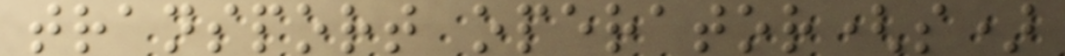transport operator(s)
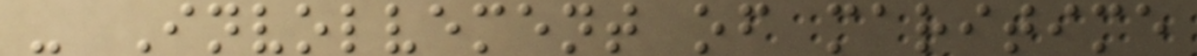- Involvement of maritime
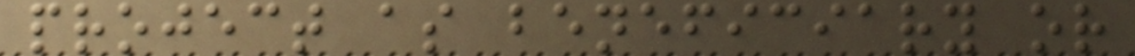project as beneficiary or
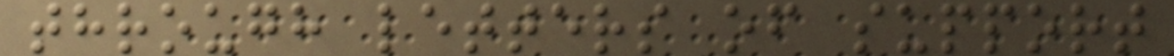through letters of support
